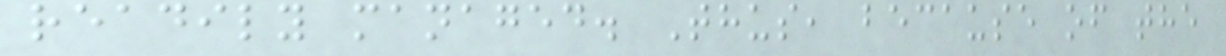readily managed. Thus, because of the
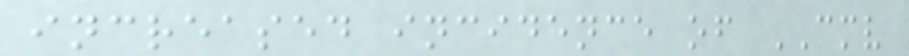increased incidence of CMV
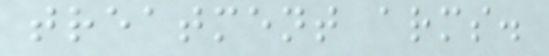treatment arms.
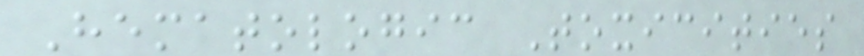Hematologic Toxicities
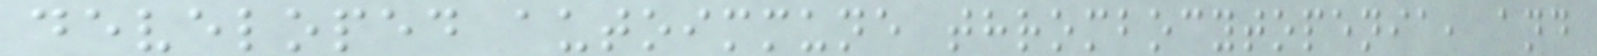developed autoimmune thrombocytopenia, and
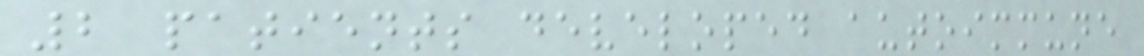2 patients developed autoimmune
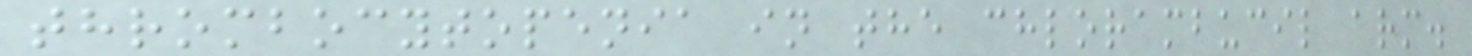thrombocytopenia in the chlorambucil arm.
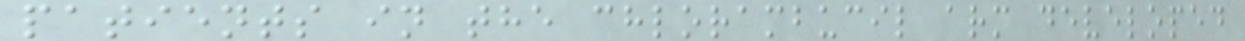patients in the chlorambucil arm developed
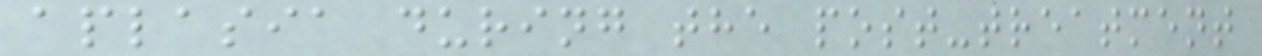aplasia during the post-treatment
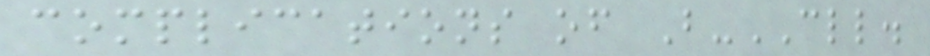complications of B-CLL.
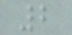2
